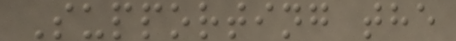Supporting the
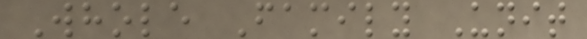Whole Family Unit
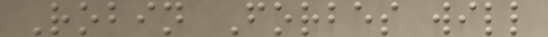Robin Forbes will
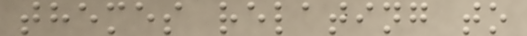themes relating to
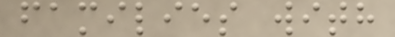families with
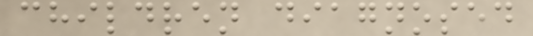children diagnosed
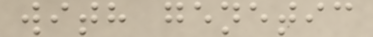with genetic
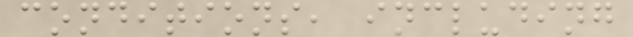conditions, including
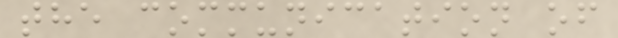the communication of
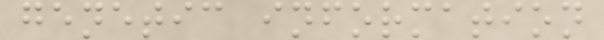genetic information
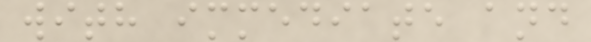with immediate and
